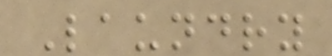Laundry
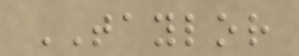TAYLOR
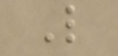L
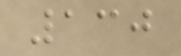130
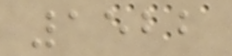1522
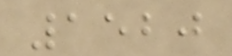1520
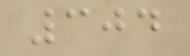304
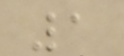1
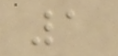1
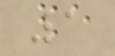1
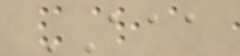AAA
